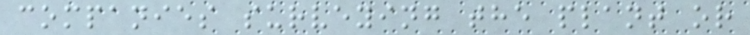companies surveying the plant or
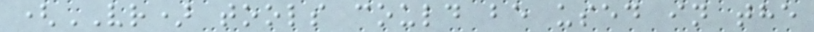(VR) tools could be used in the
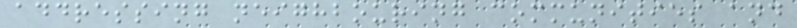addressing neighbouring communities and
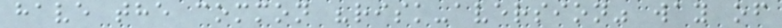have the common "risk-aversion" way of
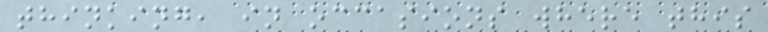thinking, in occasions where this
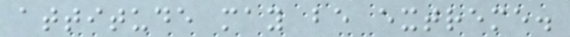attitude may be extreme.
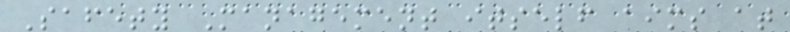Safety Management itself aims at
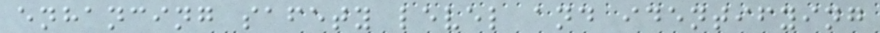enhancing safety level and identifying
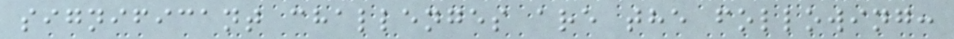significant challenges are the following:
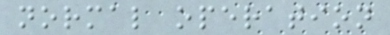normal operation
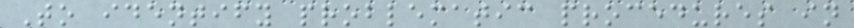To identify problematic procedures in
